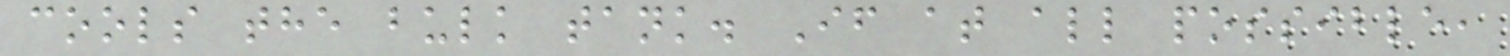cools the bulk tank. If at all possible,
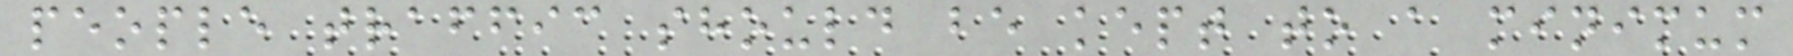people traffic should be kept to a minimum
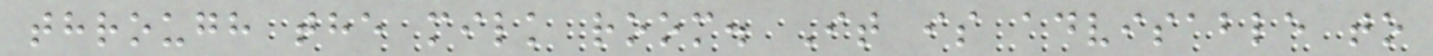through the milk room. It is advisable to
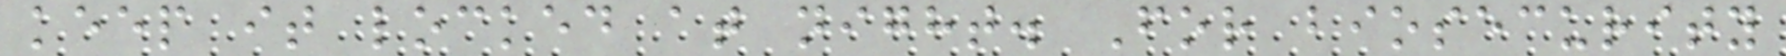keep it locked at night. For biosecurity
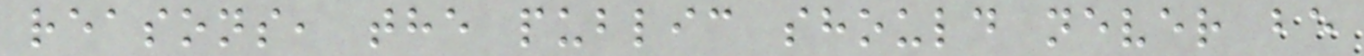reasons, the public should never be
